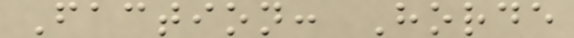Faction: Horde
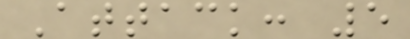Attack: 5
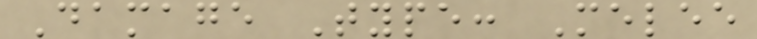Damage Type: Melee
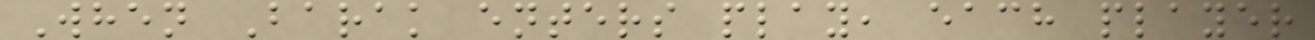When Barak enters play, each player
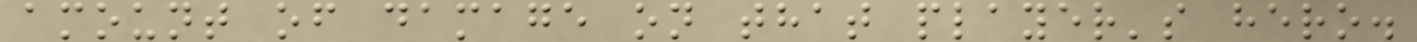amount of damage on that player's hero.
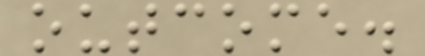outcome.
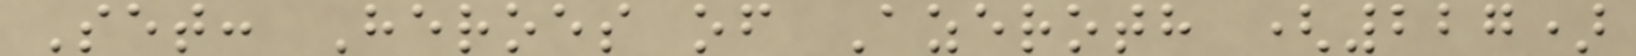Set: Heroes of Azeroth (227)
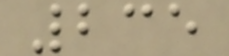235
